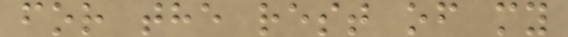for the rest of my
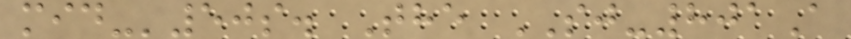mid-'50s. The SJ-801A
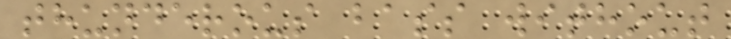thunderous bass without
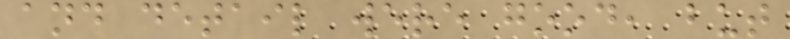and detail were good, but
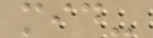mid-
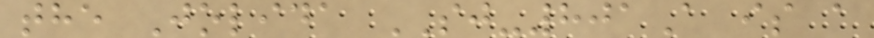the Jolida SJ-801A is a
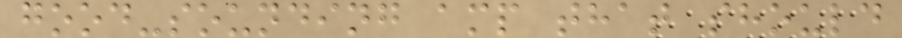good-sounding amp that should
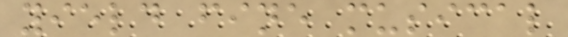yield fine musical
